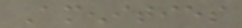Amenities
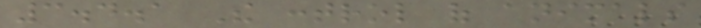3.4.1 The control of animals
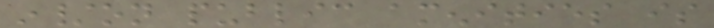in/on public amenities is
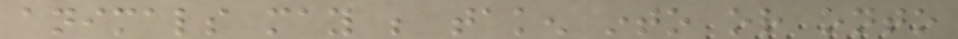animals may be taken into or onto
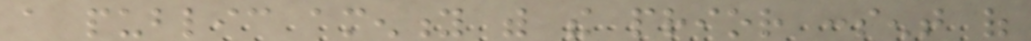a public amenity with the prior consent of
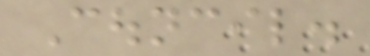Council.
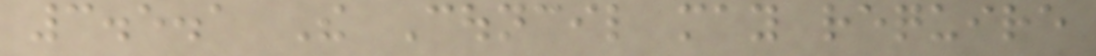3.5.1 The Council may require
